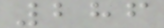286
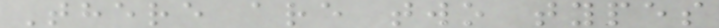There are two types
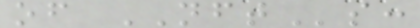of NFTs:
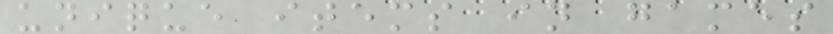unique items in games
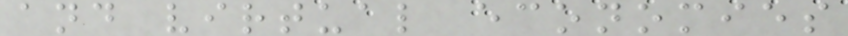and virtual economies
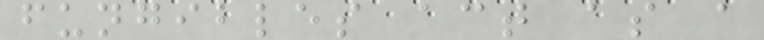fungibles act as a
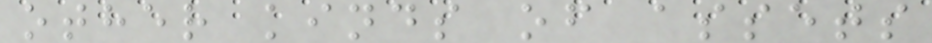other kinds of assets
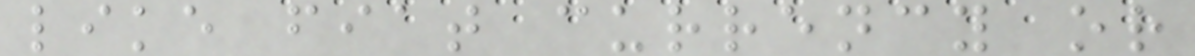like fiat currency or
